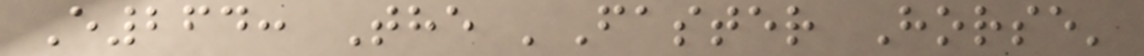E264: The 'Faster Horse'
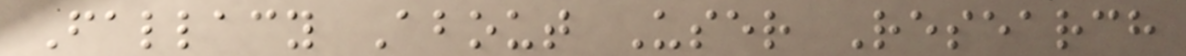Fallacy About User Research
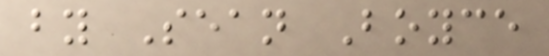by Sean Boyce
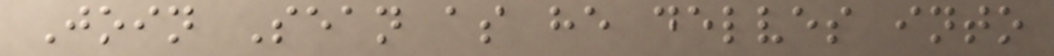Join Sean as he delves into
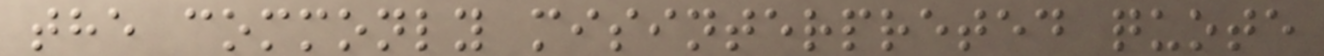the commonly misinterpreted quote
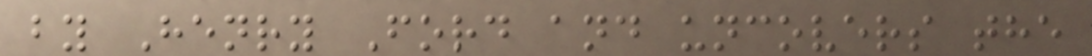by Henry Ford and uncovers the
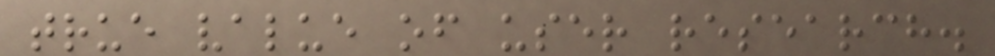true value of user research.
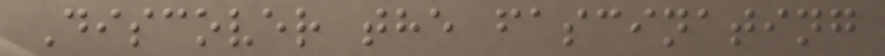Discover the fascinating
